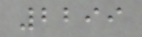2299
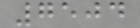7504
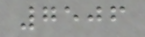7506
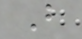B
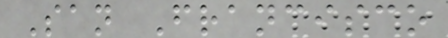San Francisco
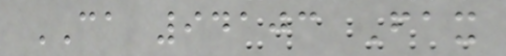CA 94103 Fax
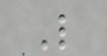L
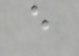e
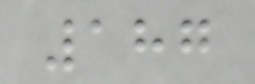187
